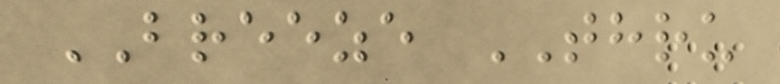BREEZE THRU
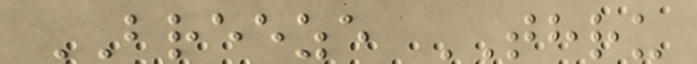BREEZE THRU
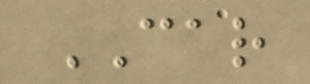CAR
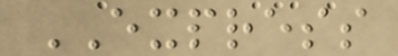EXPRESS
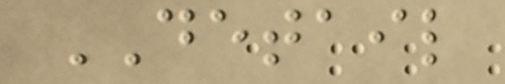DETAIL
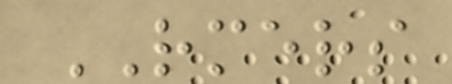RMERS
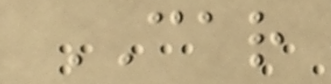CAR
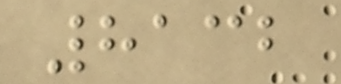8132
